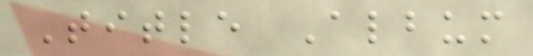Title Album
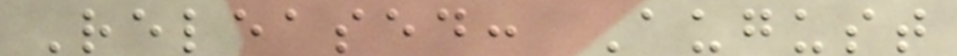Released: August
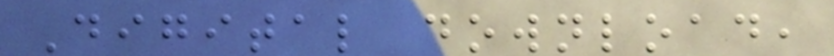Digital download,
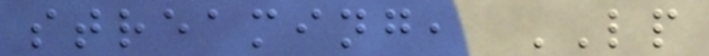streaming, LP
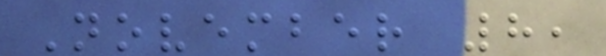November 8,
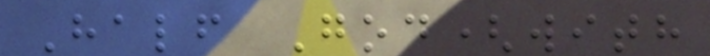Half God(with
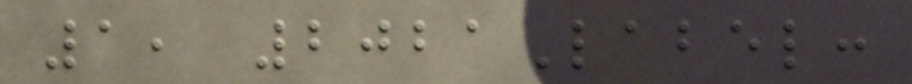1, 2021Label:
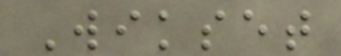Wikset
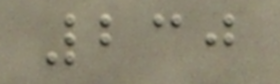230
